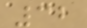32
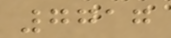7717
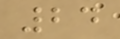24
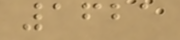1621
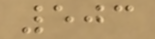503
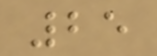25
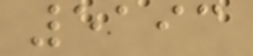5193
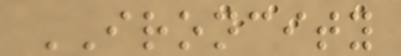IRONCITY
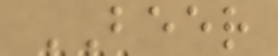BEER
